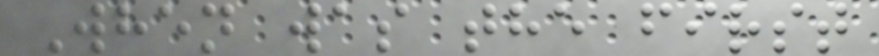When was the first
